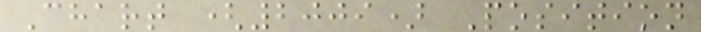Chart (2009) Position
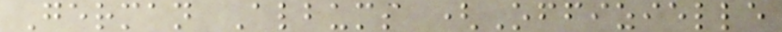German Albums (Offizielle
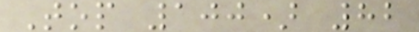Top 100) 82
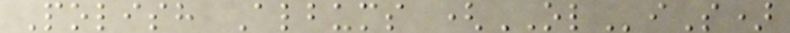Polish Albums (OLiS)
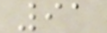91
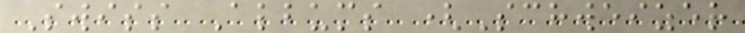Swiss Albums (Schweizer
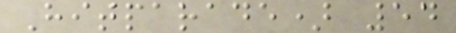Hitparade) 54
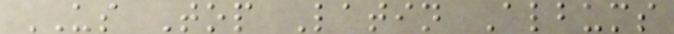US Top Latin Albums
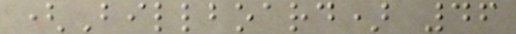(Billboard) 46
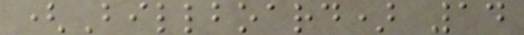(Billboard) 14
